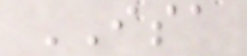ISA
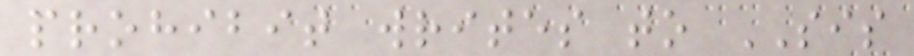prohibit writes to SIS
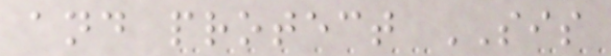and protect SIS
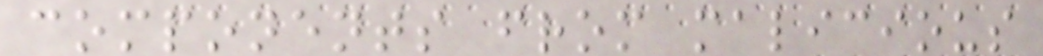components from malicious
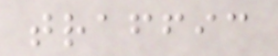traffic
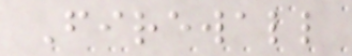Firewall
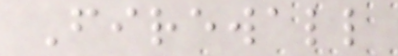Firewall
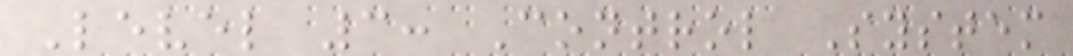Level 3: Control System
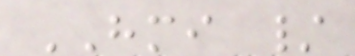HMI /
